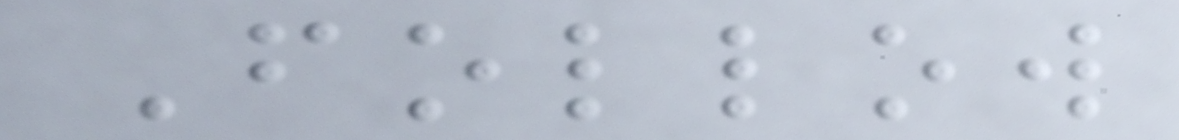Follow
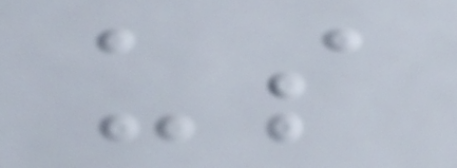us
